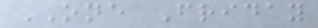ONE Friday
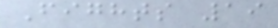Fights 19
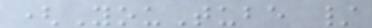(YouTube /
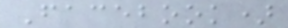Facebook)
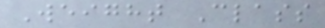Weight Class
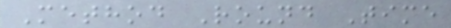Method Round Time
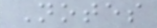Notes
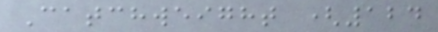Catchweight (124
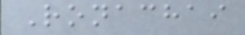Ronachai
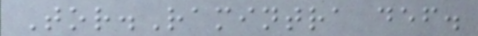Tor.Ramintra def.
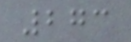273
